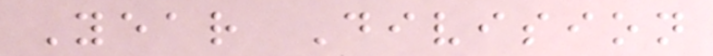Year Division
